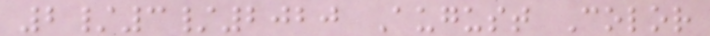2/3/2020 August Color
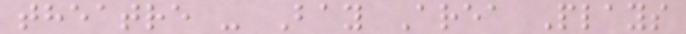theatre - Bay Area Plays
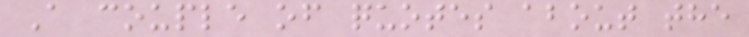A couple of quotes about the
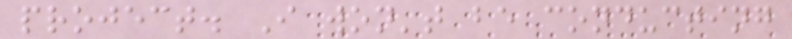project. I won't be conducting
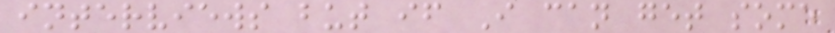interviews but if I can get some
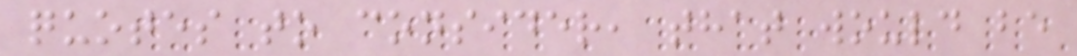quotes to consider, that would be
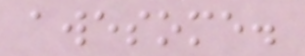awesome.
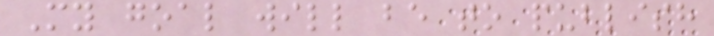My goal will be to publish
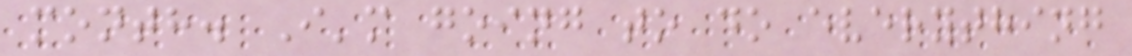month. I'm going to do everything
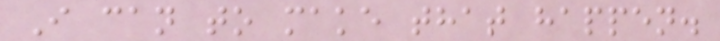I can to make that happen.
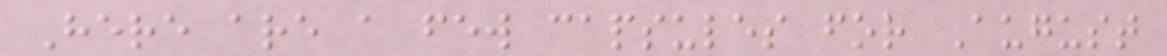Here are a few capsules for August
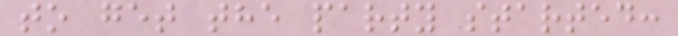to get the party started:
